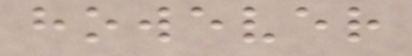however
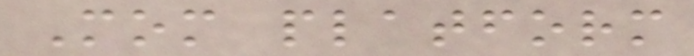Mom platform
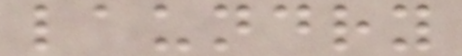laundry
